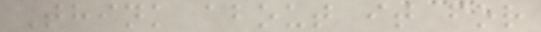Think about it for
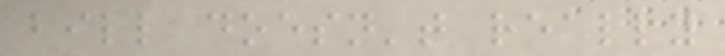bill doesn't really
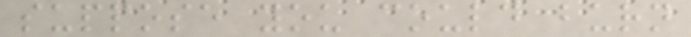suppose you could burn
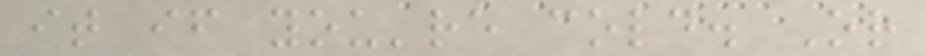it if you're cold. Or
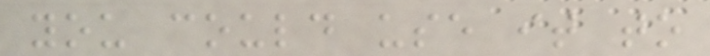you could use it to
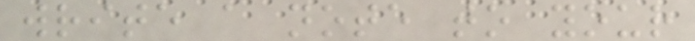write a note to your
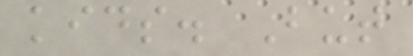kids. But
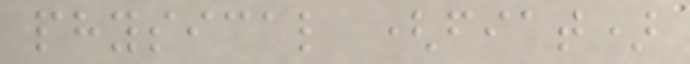physical (fiat)
